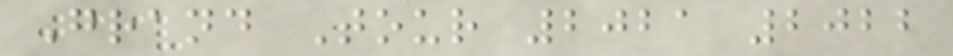Grand Tour 2021 2022
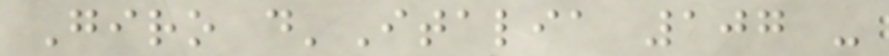Giro d'Italia 107 -
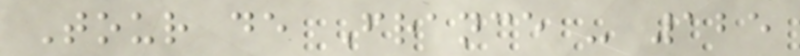Tour de France - 125
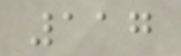117
